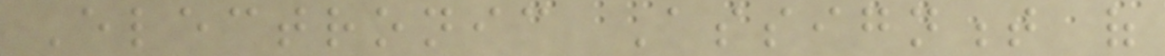Electronic Assignment of
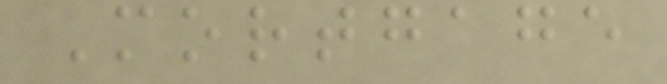Mortgage
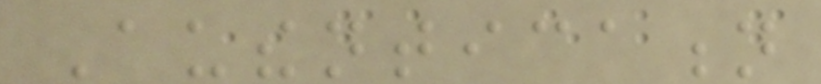Authentication
